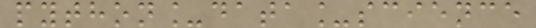python_data_science
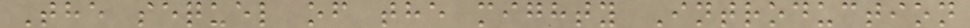The sequel of the mighty Introduction
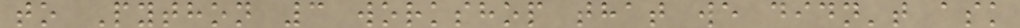to Python 3 workshop that we didn't ask
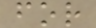for
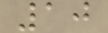10
